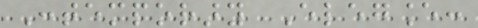Contemporary Elegance:
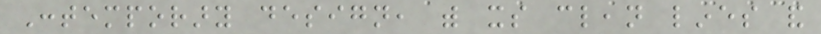Contemporary design, with its clean lines and
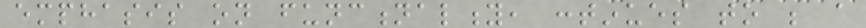emphasis on functionality, continues to be a
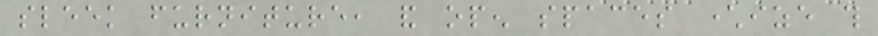sleek furniture, and open spaces characterize this
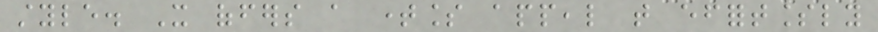style. It offers a timeless appeal that effortlessly
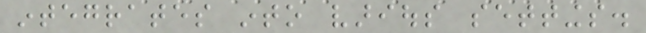integrates into various settings.
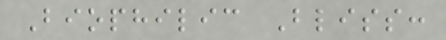Biophilic Bliss:
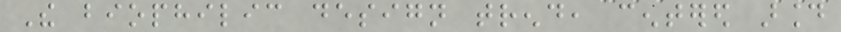The biophilic design trend, centered around
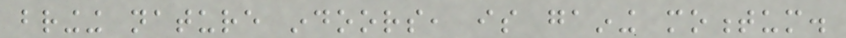bringing nature indoors, is gaining momentum.
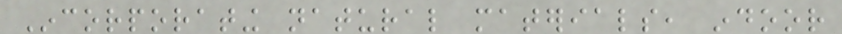Incorporating natural materials, indoor
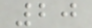20
